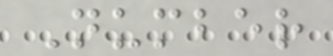Number
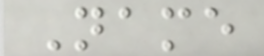Name
